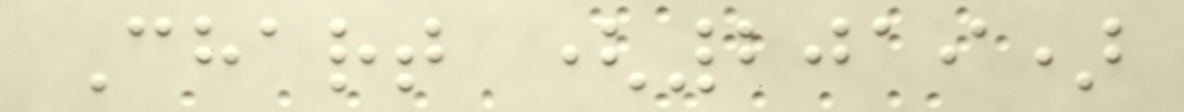Chart (2019)
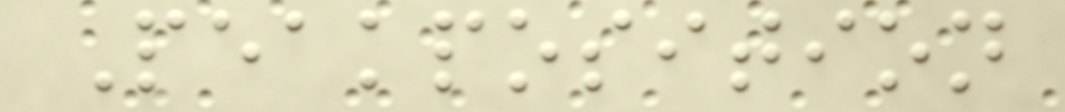Peakposition
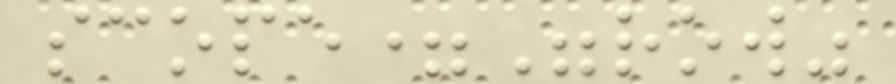scope="row"
